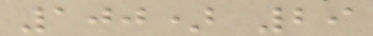100) 29
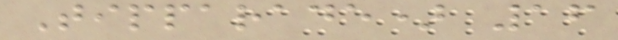Tipparade) 16
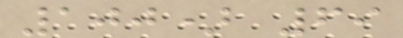100) 69
